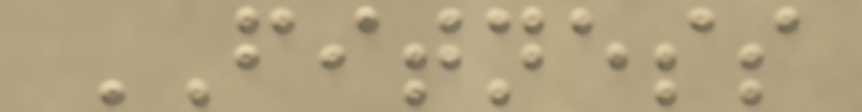FITNESS
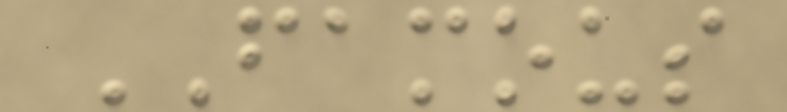FAMOUS
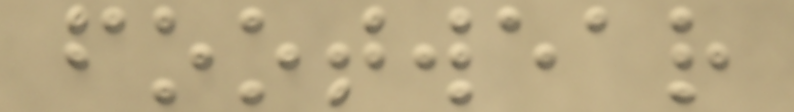footwear
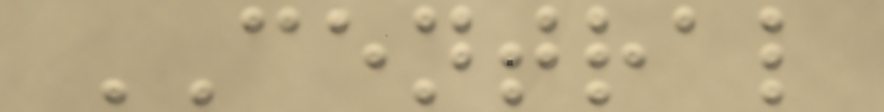CENTRAL
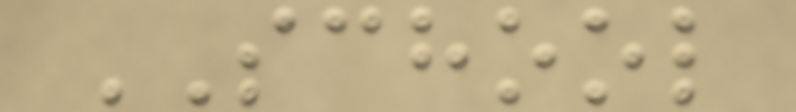SCHOOL
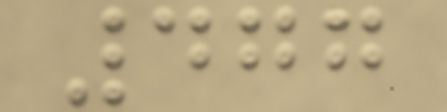477
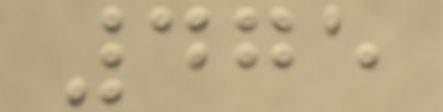475
